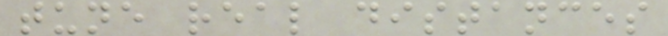tune real distances
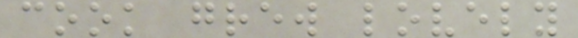cook grew lovely
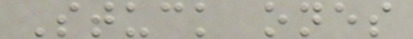Stuck ones
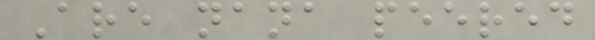Are nana peered
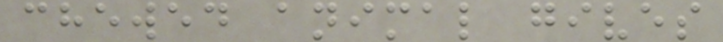chewed animal gives
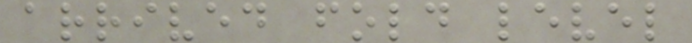arrived fold level
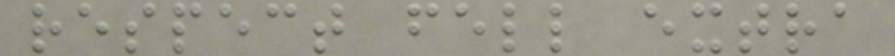respect fell extra
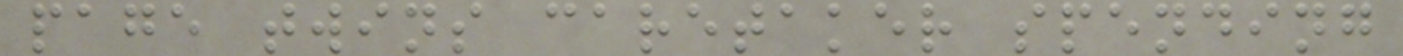page twins caretaker spending
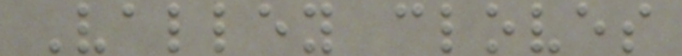Valley cloves
